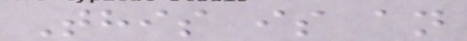This is an
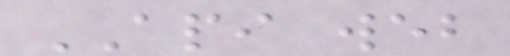API web
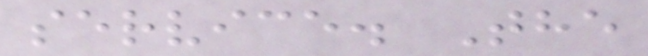service. The
